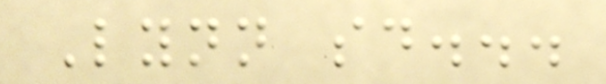Lynn said...
